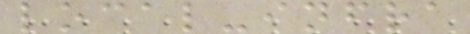local-infra
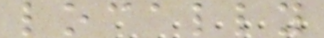locally
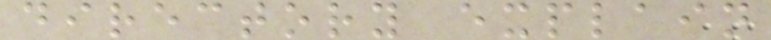directory explain
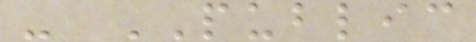- PUBLIC
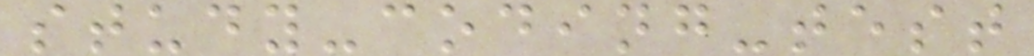study-coding-test
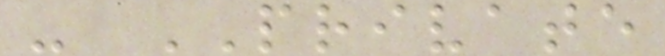- PRIVATE
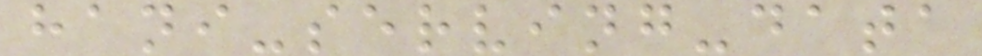hani-serving-data
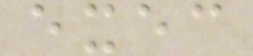exec
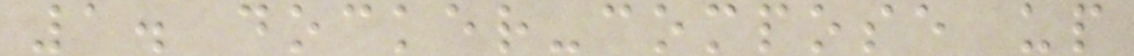1. docker-compose up
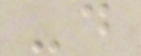-d
